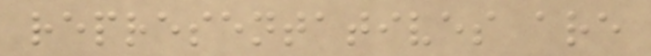representatives are
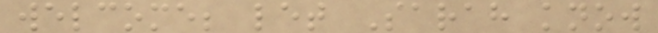welcome; let Sarah know
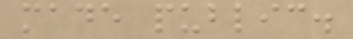made public.
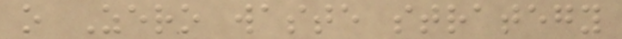o Zero waste strategy
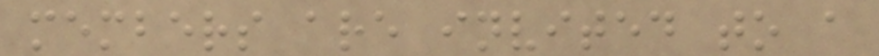members are invited to a
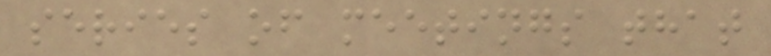series of meetings that
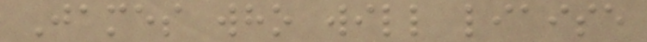James who will liaise
